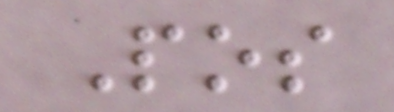Pos
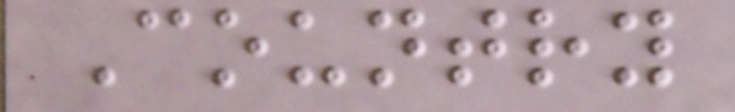Country
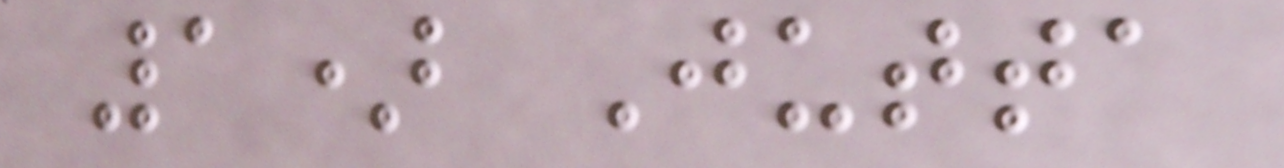1) Jutta
